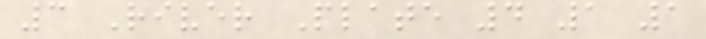3 River Plate 4 1 1
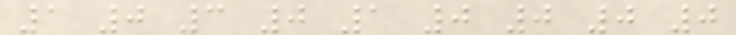1 0 3 0 1 0 0 0 0
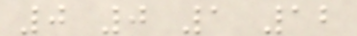0 0 1 12
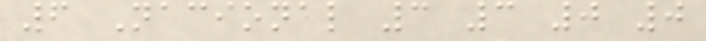6 Nacional 3 3 0 0
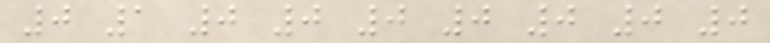0 1 0 0 0 0 0 0 0
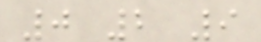0 2 9
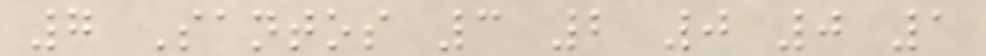7 Santos 3 2 0 0 1
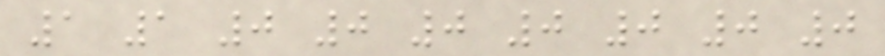1 1 0 0 0 0 0 0 0
